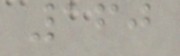160
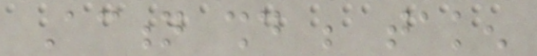Action should be taken
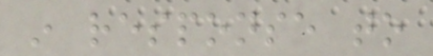in response to
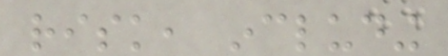risk, including
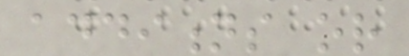additions or
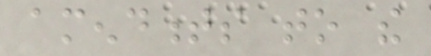amendments to the
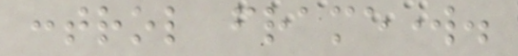control framework.
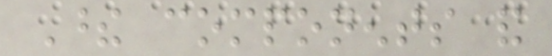These components and
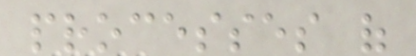processes of
